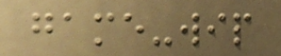game-wip
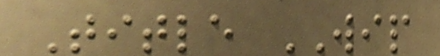Title WIP
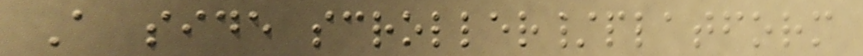A side scroller/platform
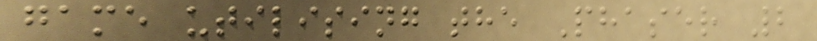game utilising the Phaser 2
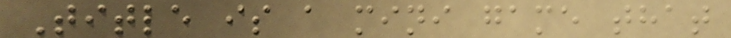Title is a mini game that
